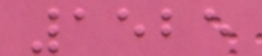1525
